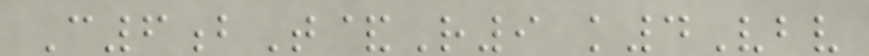C6bT&R9 k4Vbv
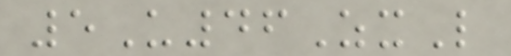5U46ZxL
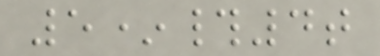5*#4t
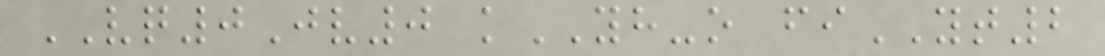VQ0Jv0 kYH-o fiYT2
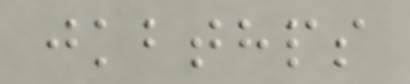jkbthps
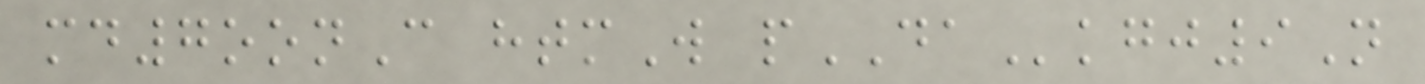md7oonC htmW pDAkgj9N
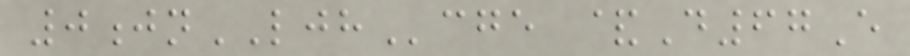0jnLJHcge &D67E
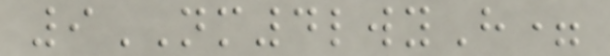9NM4lwyH=
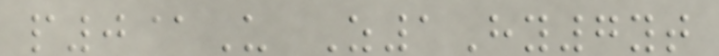p0@U Z1Hy7yt
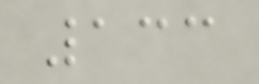133
